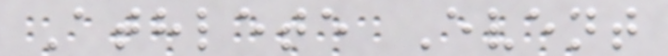Athlete Event
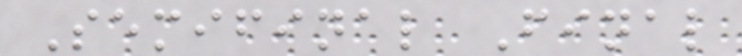Semifinal Final
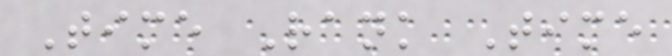Time Rank Time
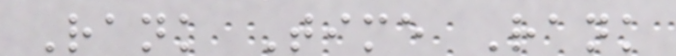Rank Time Rank
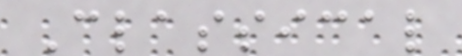Classical
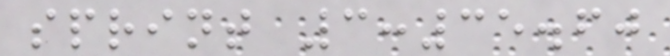sprint 3:35.60
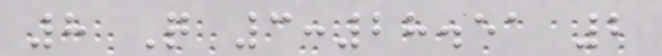8 Q 3:28.51 2
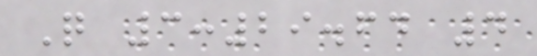Q 3:29.64 4
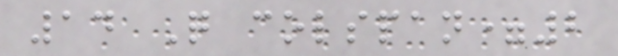14 Q colspan=2
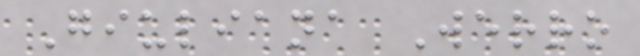Giuliana Werro
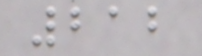212
